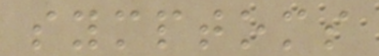symptoms
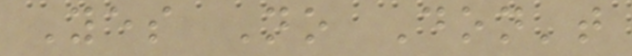Yes No Don't
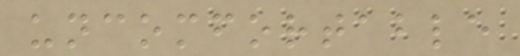uncomfortable
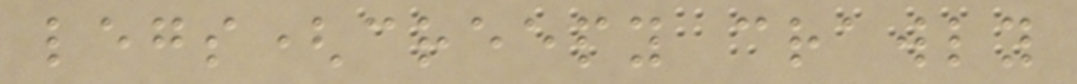legs(creepy crawly
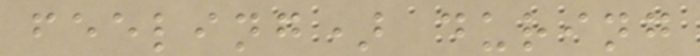feeling) during
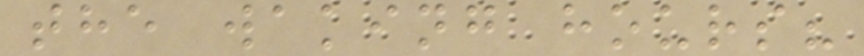the waking hours?
